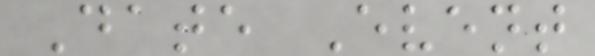Date Event
